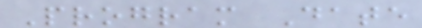Program Date
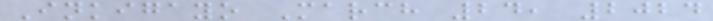Inkigayo March 24, 2024
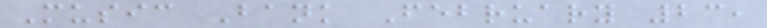Music Bank February 23,
